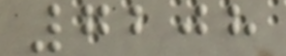7208
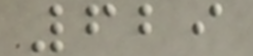629
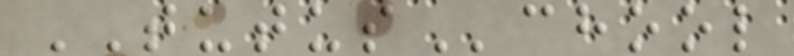TUTUSchool
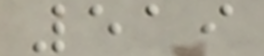519
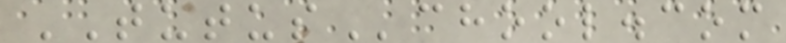TUTUSchool.com
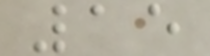15
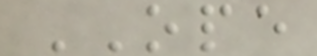OPE
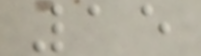15
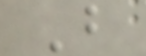B
